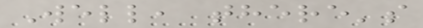Well, there's
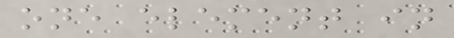one element in
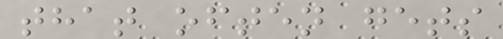that often gets
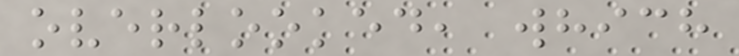overlooked, which
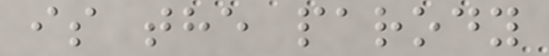is the parody
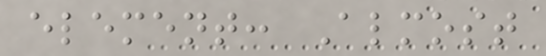element: Almost
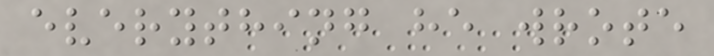everything he wrote
